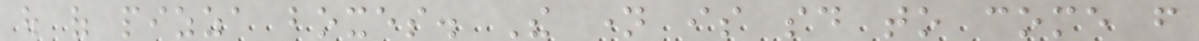out of pizza boxes. The name is said to come from
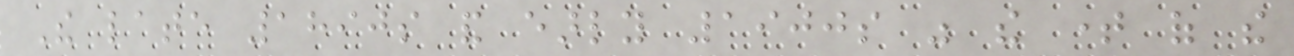The late 1890s and early 1900s was the time of the
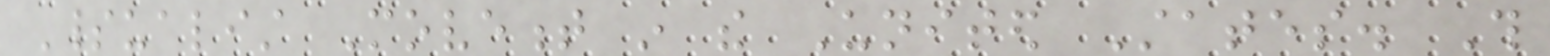Spiritualist Movement in the United States. This
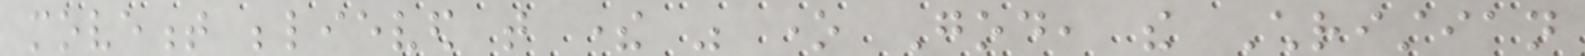movement believed that there was one God, the Christian
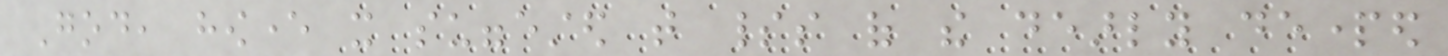God, however it suggested that spirits of the dearly departed
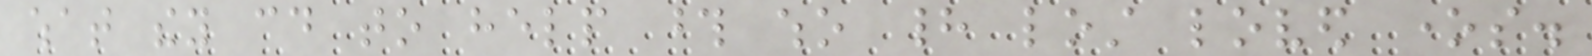what they could to help those who had lost loved ones.
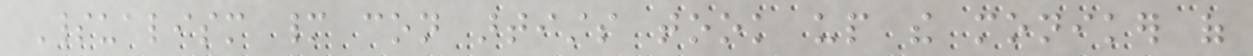Spiritualism many con artists took up the moniker of
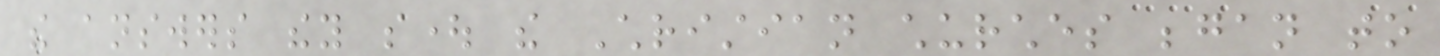the answers they sought the Christian churches began to
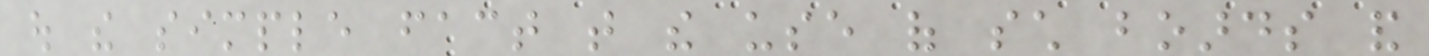out the simple fact that the use of such boards and
